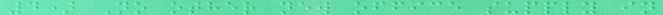4) No other new office supply in
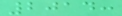2014:
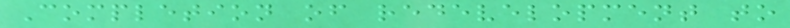Completion of redevelopment to
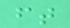ft
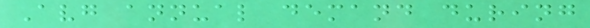Avg annual demand during
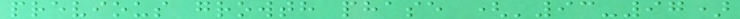previous growth phase ('93-97)
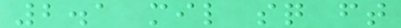2.1 mil sq ft
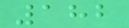182
